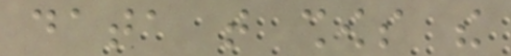data that shows the
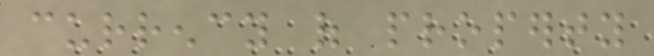currency of property
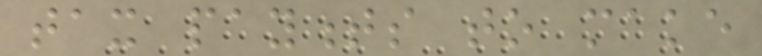tax payments to make
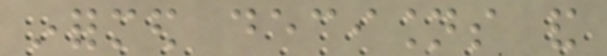informed decisions and
